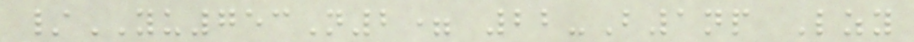/YU753N2= 22-B1np Lzy
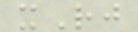xRj
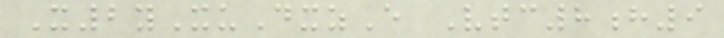X2yXuDxzE Vtc8h9
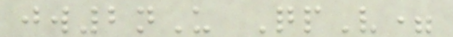jw2nU QpV=
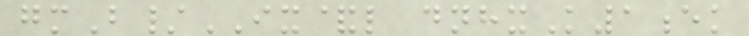gmB/IX&l dnhxK1ek
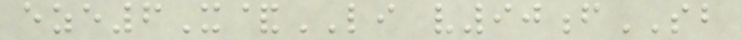eze6X&LI v90fSB
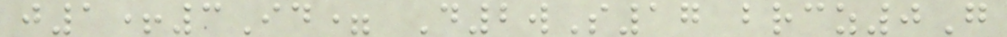j1+3Id= D2wS17 brcz0G
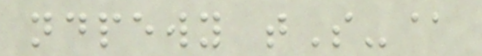ndpewy tS-@
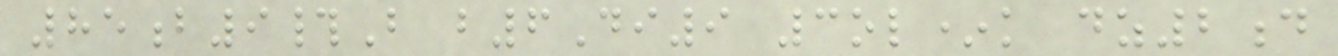85b9#B b6Di9 3ol*k dz2d
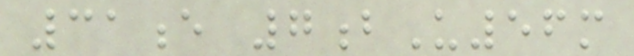31e 7bU56m
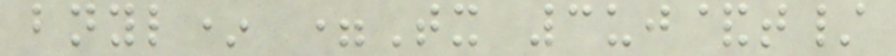bnyl* =Tx 3uj&t/
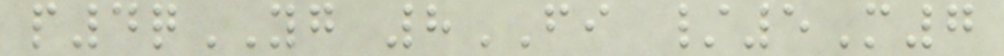p4qYG 8FI /5M7
